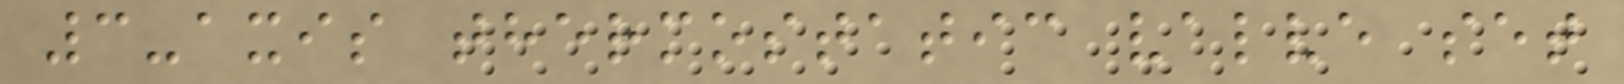3-axis thermostatic valve set
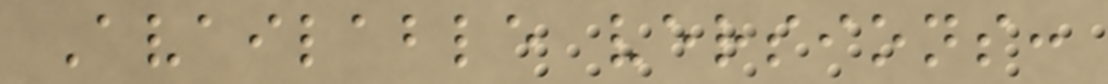Available versions:
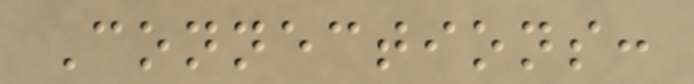Connections:
